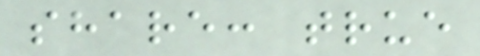share: true
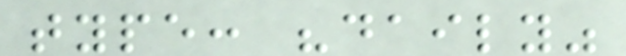type: "daily"
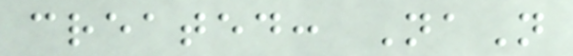created: NaN
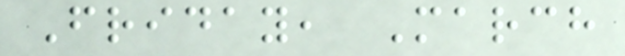Friday, March
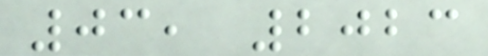03, 2023
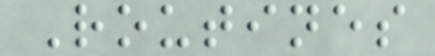Routines
